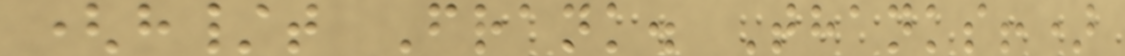(h/t Frank. Thanks!)
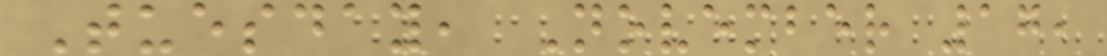Tuesday, November 17,
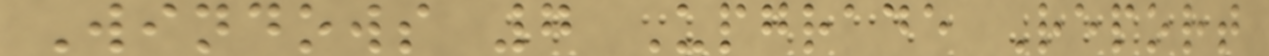Windows 7 Upgrade Report
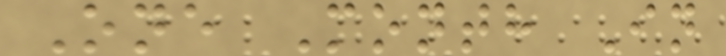One Month In
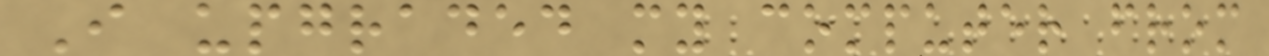I upgraded my computer from
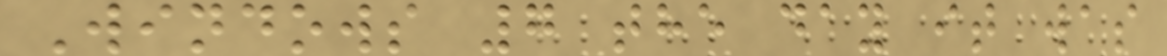Windows 7 the day it was
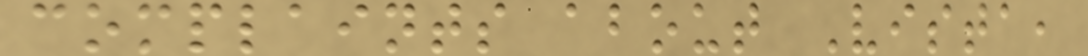complaints about Vista,
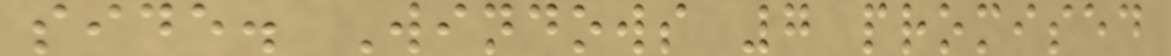side. Windows 7 promised
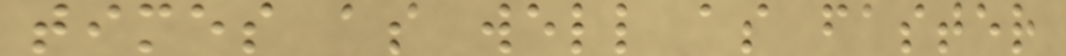times as well as faster
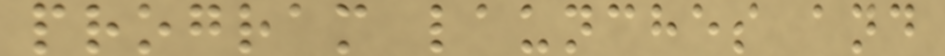program launches and
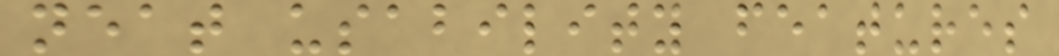neat usability features
